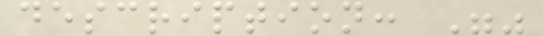description: ""
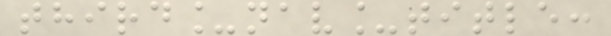third_nav_title:
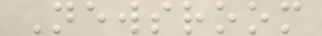Newsroom
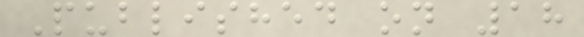Published on 18
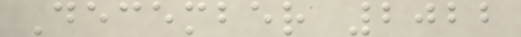December 2022
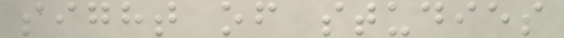sight of studies
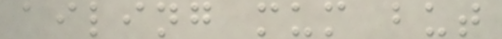ailing mum but
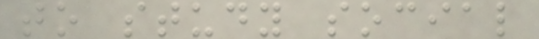to study social
